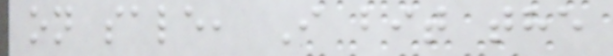on sale, I bit the
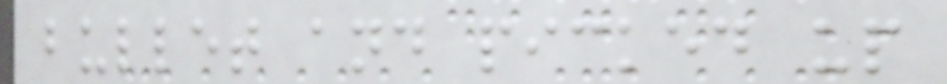bullet and picked up
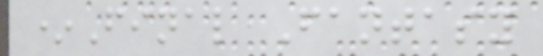*Final Fantasy
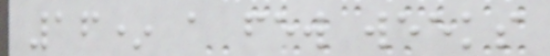16* a few weeks
